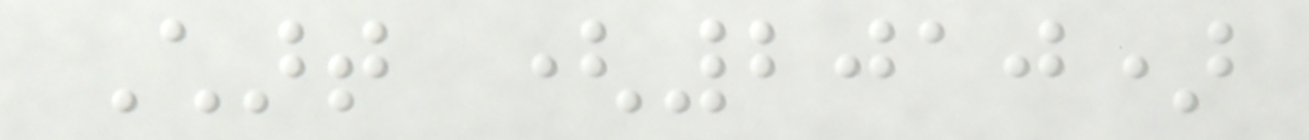Chart (2010)
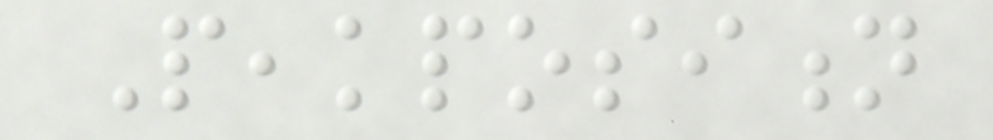Peakposition
